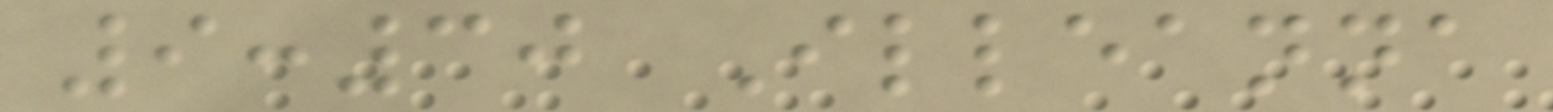9:30 Illeanna
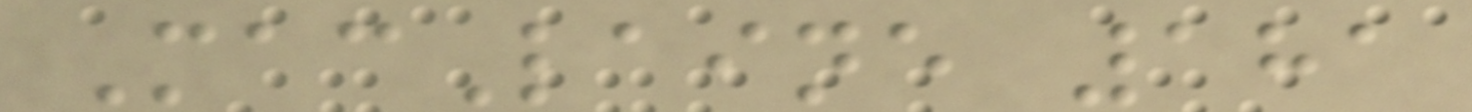MacLaine 181
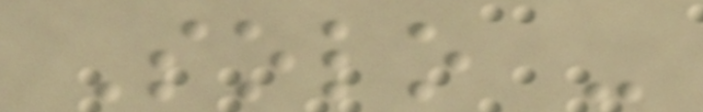Solo -
